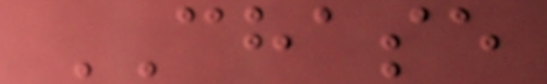CHASE
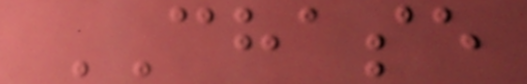CHASE
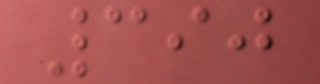390
